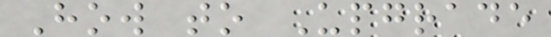How to Upgrade
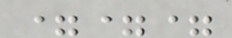===
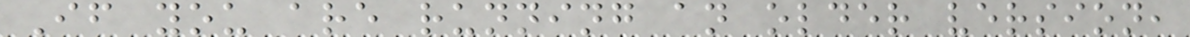If you are running an older version,
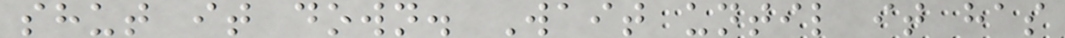shut it down. Wait until it has
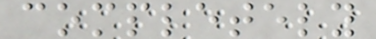completely
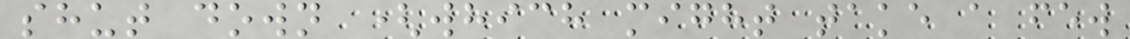shut down (which might take a few
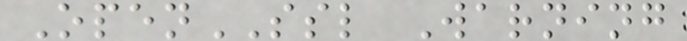OpenSSL Warning
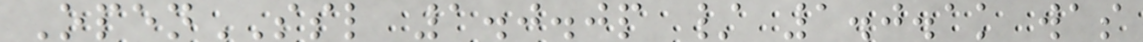OpenSSL 1.0.0p / 1.0.1k was
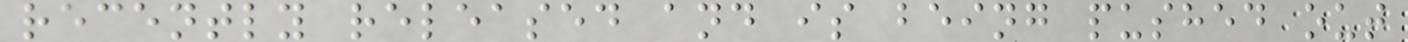recently released and is being pushed out
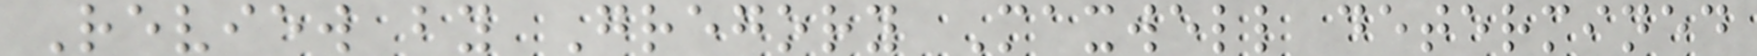Review by Gregory Maxwell determined
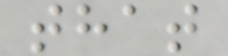that
